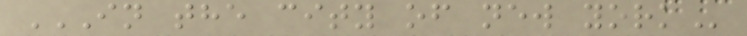IN THE CITY OF NEW YORK
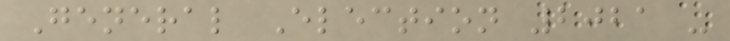General Election 2021 -
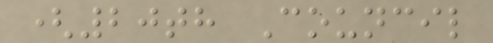(20th Council
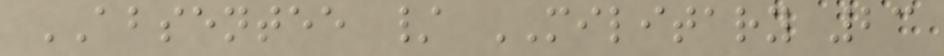ABSENTEE / MILITARY 23
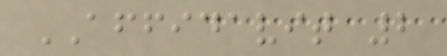AFFIDAVIT 2
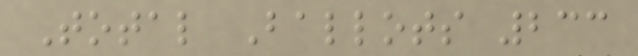Total Ballots 233
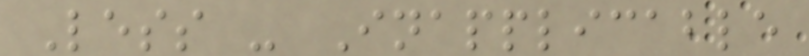Less - Inapplicable
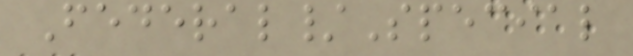Federal/Special
